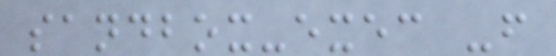sandbox-exec -f
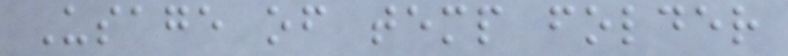Usage of temp folder
